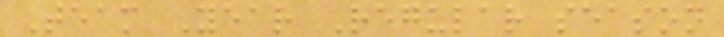Team Year Regular season
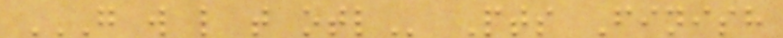G W L T OTL Pts Finish
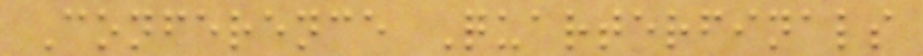Conference Quarterfinals
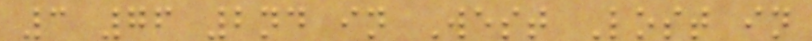3 76 2nd in West Lost in
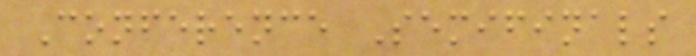Conference Semifinals
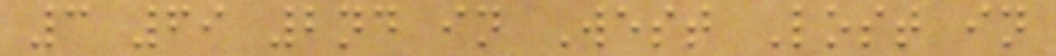3 69 2nd in West Lost in
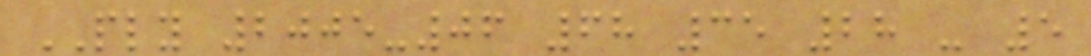PLY 2005-06 68 35 28 - 5
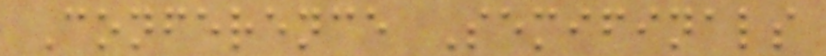Conference Semifinals
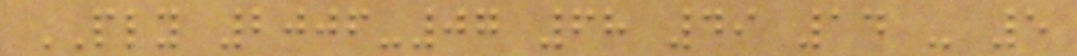PLY 2006-07 68 49 14 - 5
